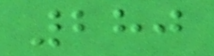280
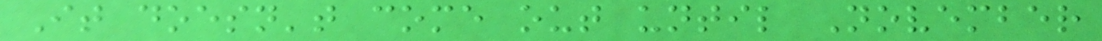It doesn't come out until November
